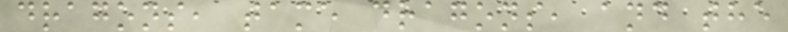dragons, tame dragons, and the
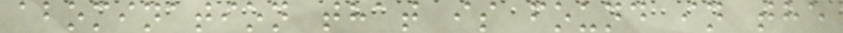abomination that is found in the
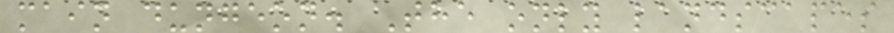main dungeon. The only landscapes
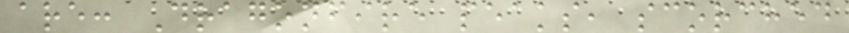are: Dragonfire peaks, scorched
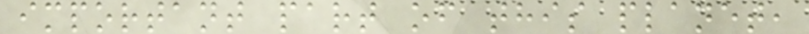important part of this planet,
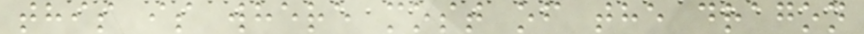this is where most of the dragon
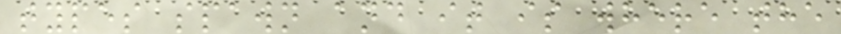types spawn and it is where the
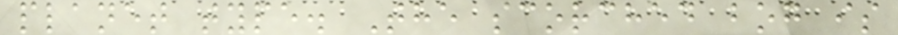planet type. The scorched bog is
